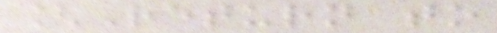[Return to
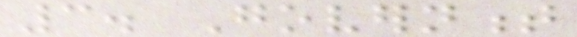3. Government
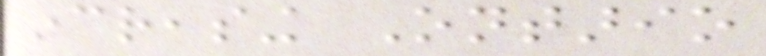increasing Ontario
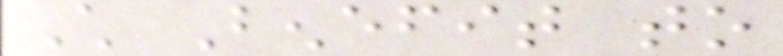Child Benefit to
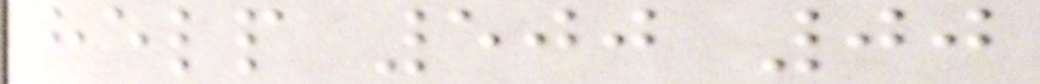help 500 00
